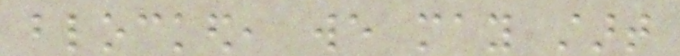blocked, we may start
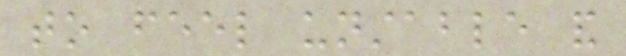to feel unstable and
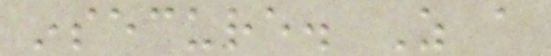insecure. As a
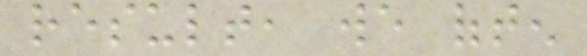result, we often
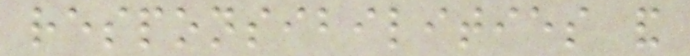responsibilities and
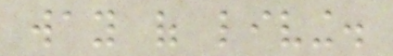way of living.
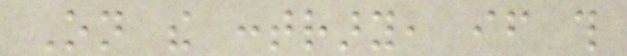On the contrary, if this
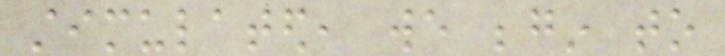stimulated, we begin to
